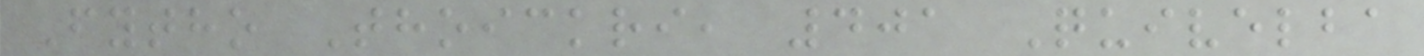Fytho Thoickri, 401 Quivelba
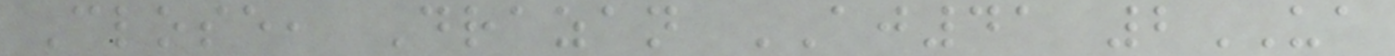Close, Drazan AJ41 2UA
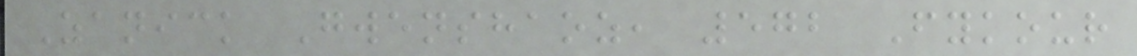Zanick Gwenshaoz, 572 Fykour
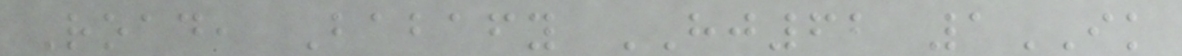Road, Babafy HJ62 1IK
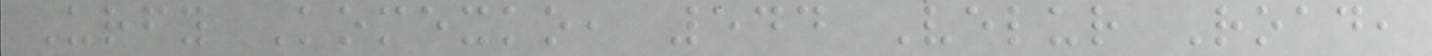Urfy Komexko, 544 Velur Road,
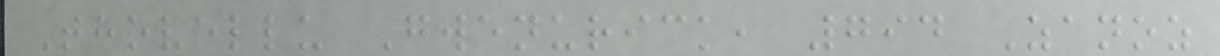Thovellu Gwenurick, 794 Zanoz
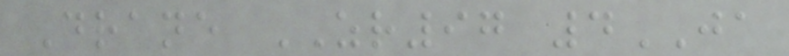Drane ZR97 4JA
